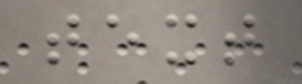text
